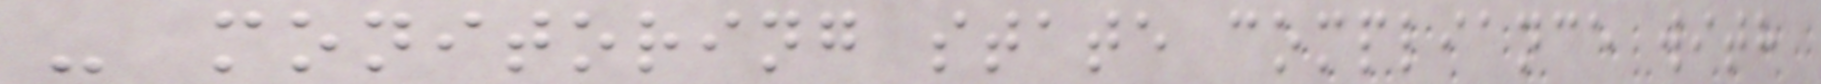- monitoring state compliance with
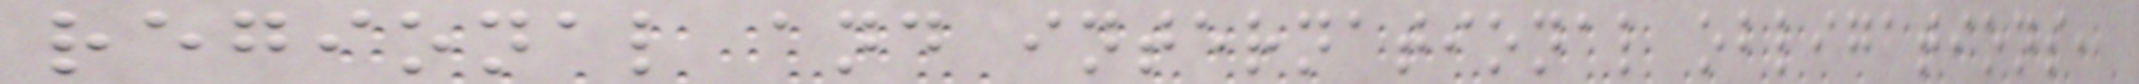regional and international obligations,
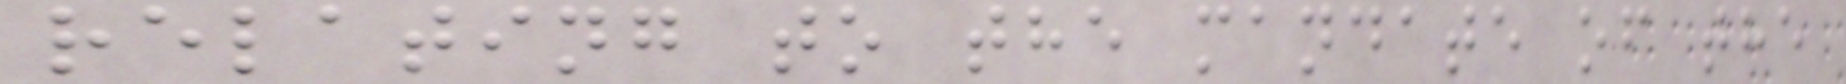relating to the mandate of the
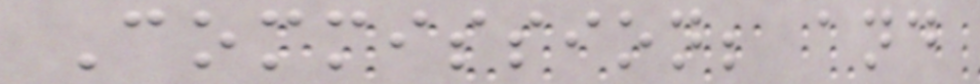Commission; and
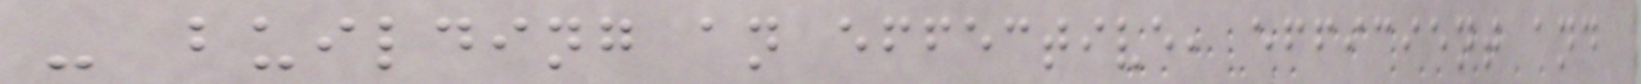- building an effective, efficient and
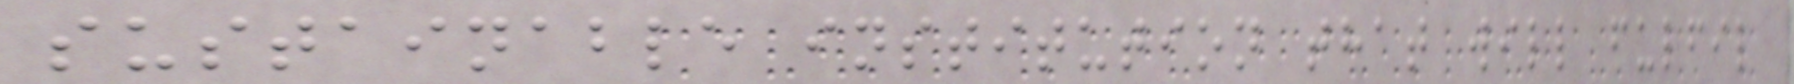sustainable institution that will fulfil
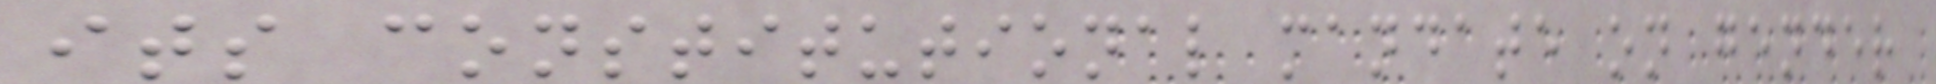its constitutional mandate on gender
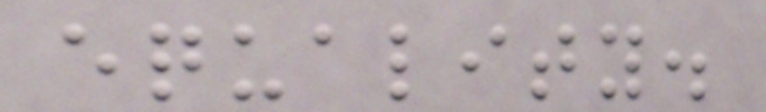equality.
